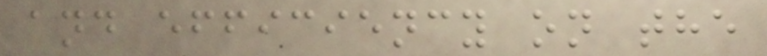and efficiency on the
